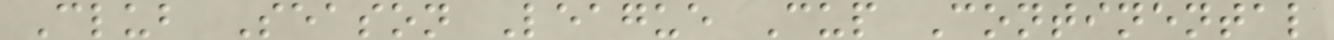Club Season League Cup Continental
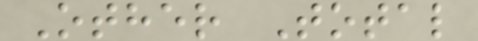Other Total
